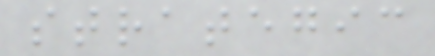strategic
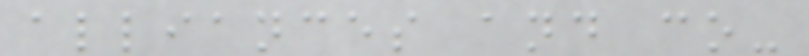alliances and co-
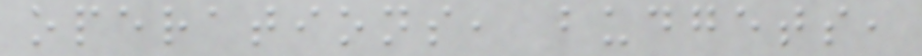operations, budgets,
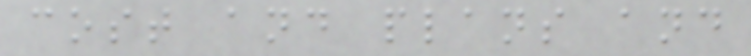cost and plans and
